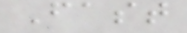Fast
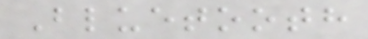Bluetooth
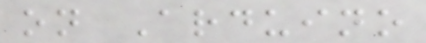on Arduino
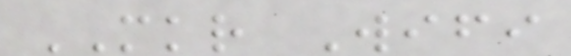MKR Wifi
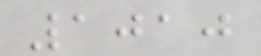1010
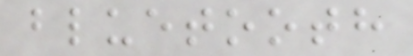bluetooth
